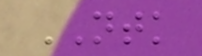NTK
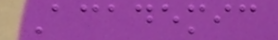Academic
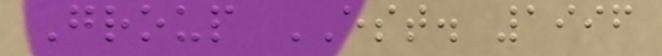Group EST. 1996
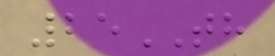25TH
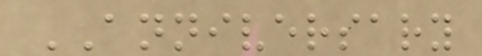ANNIVERSARY
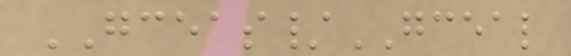GCEAS/GCEAL
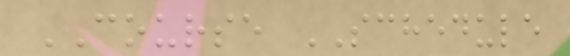COURSE SCHEDULE
